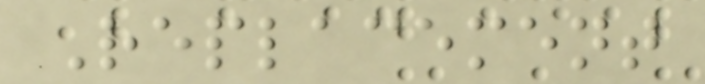Replacement
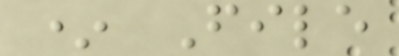* File
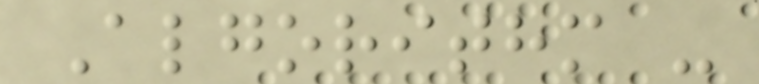Algorithm -
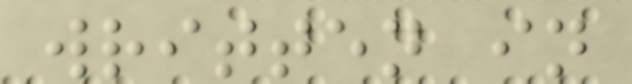written in
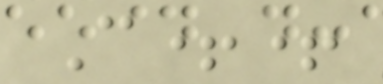C++
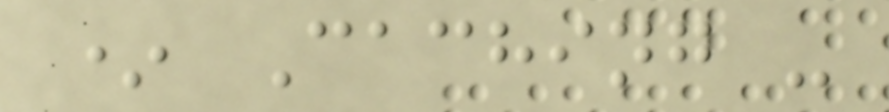* Caching -
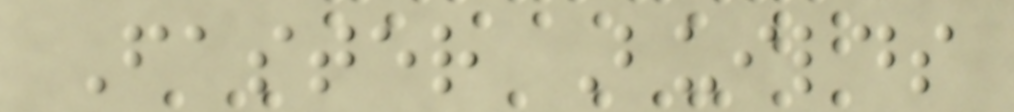Faster Builds
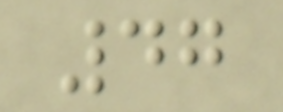47
